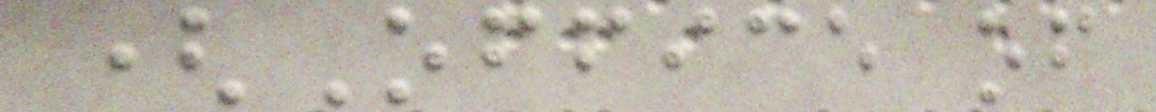(Office of
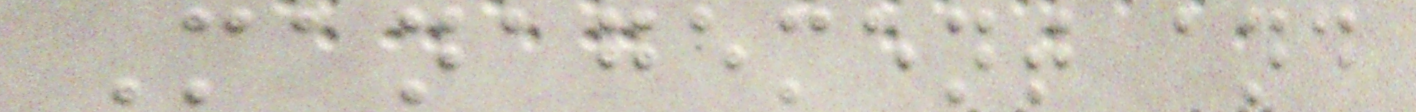Management and
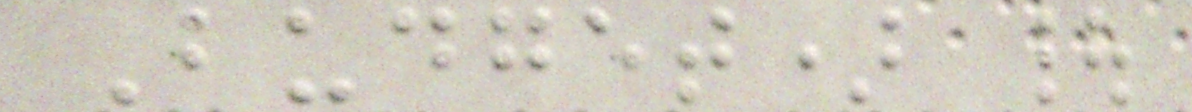Budget) |
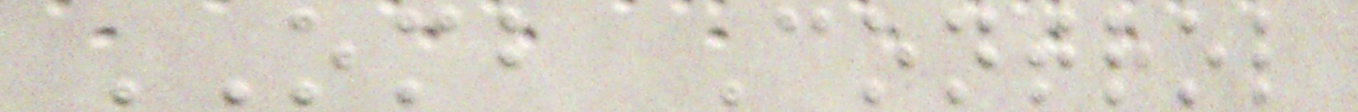OMB Control
